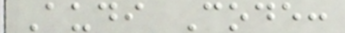Audi Code:
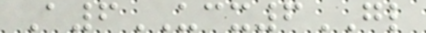A6UCX6GL
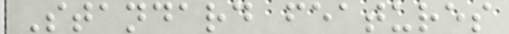Standard features
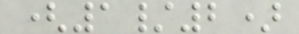(1/2)
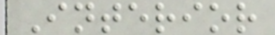Interior
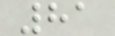81
